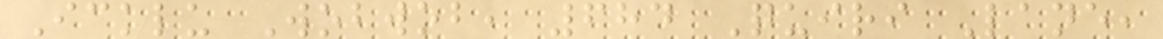Icklu Wobwob, 684 Quiri Lane,
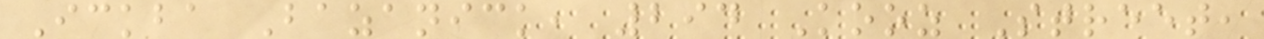Ickba Bazanick, 294 Kooz Street,
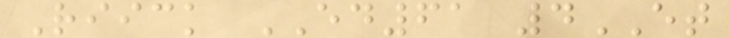Riick ED61 4ET
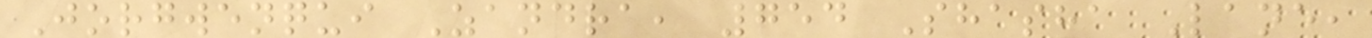Jorgwenqui Zandra, 754 Shasha Lane,
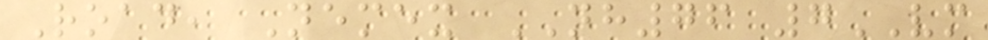Road, Nemex NH76 7VM
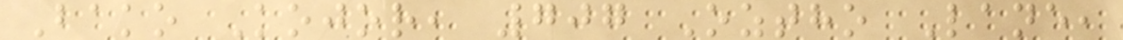Bako Kojor, 707 Oztho Lane,
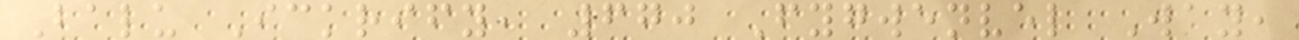Balu Ickrify, 670 Fygwenvel Way,
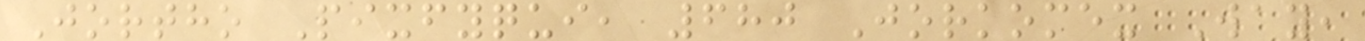Jortho Pixfyqui, 680 Jorkomex Way,
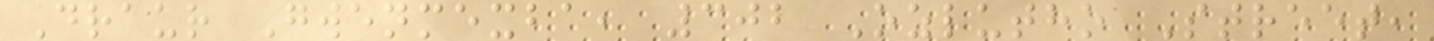Draur Gwenmexba, 302 Ozlutho Street,
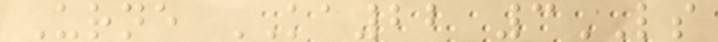Urne KA22 3LS
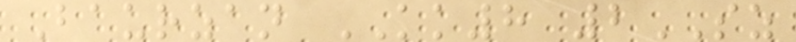Baurzan KK8 2SZ
